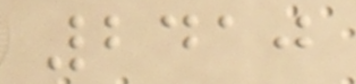2410
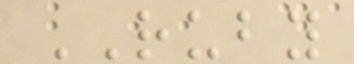RUBY
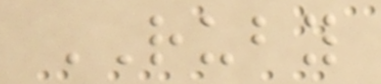RUBY
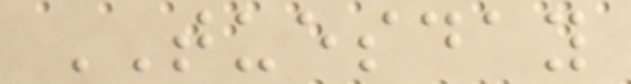TUESDAY
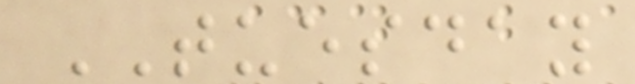TUESDAY
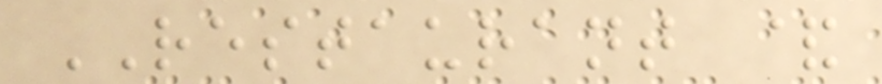RESTAURANT &
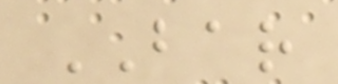BAR
